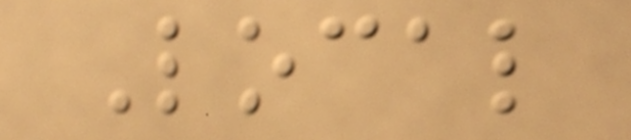Local
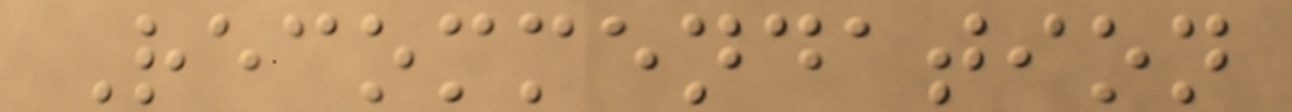Recommendation
